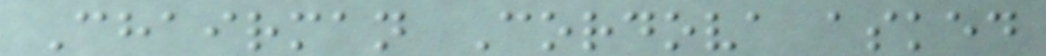Chairman Cordova asked
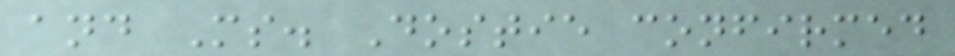and Ms. Dostie confirmed
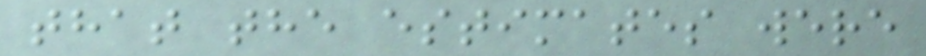that the estimates were
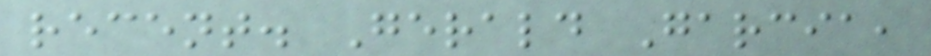recent. Gerald Garcia,
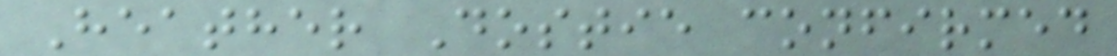Heather Dostie confirmed
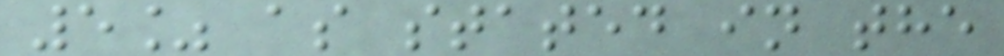5% as stated in the
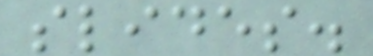slides.
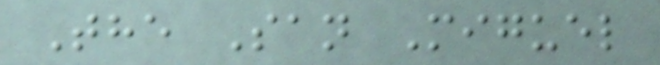The San Miguel
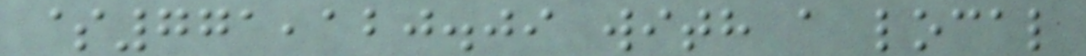$771,120.09 with a local
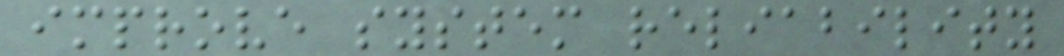improve system reliability
